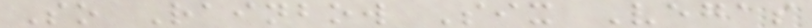So Rainbow Six Vegas
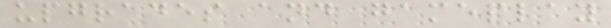upgrades and gameplay
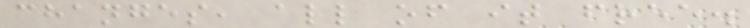changes, all of it free.
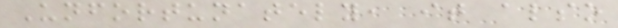Unfortunately, it also
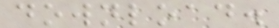download.
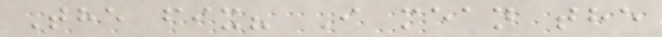The fix? I mean the
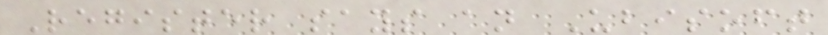Register says an Ubisoft
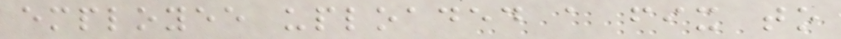employee uploaded a fix to
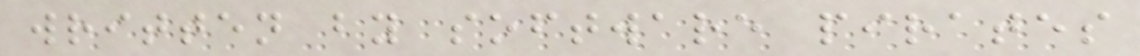written by software pirates
